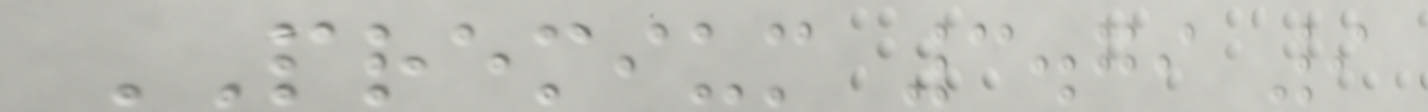PREMIUM 3.79 9
